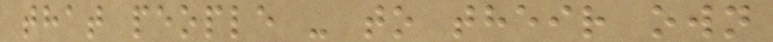that people - to their own
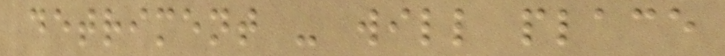detriment - will place
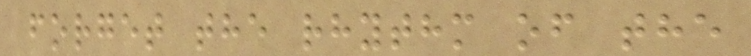forget the rhythm of the
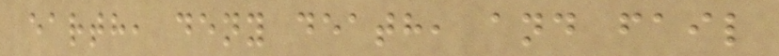earth, deny death, and fail
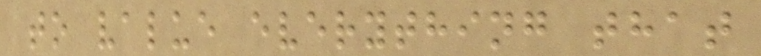to value everything that
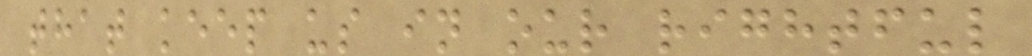that keep us in our rightful
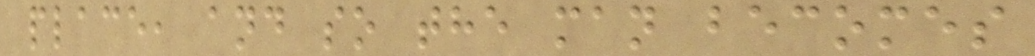place, and so the man becomes
